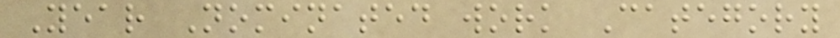Year Nominated work Category
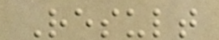Result
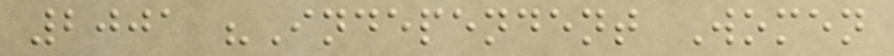2001 "Independent Women
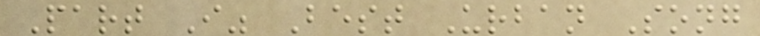Part I" Best Urban Song
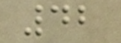42
